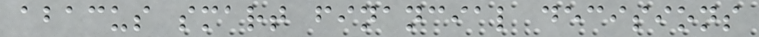abacus smart financial decisions
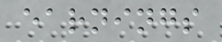earnings
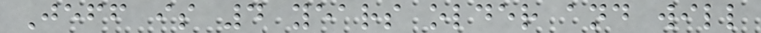Jeff is 4 years older and will
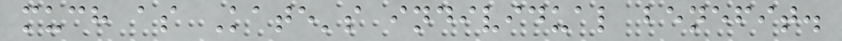much as Kate's individual benefit.
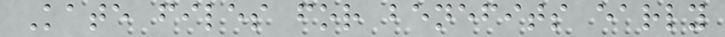Kate files for benefits early
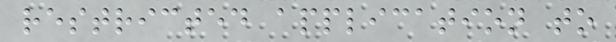restricted application to
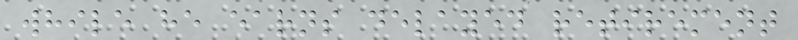while he earns delayed retirement
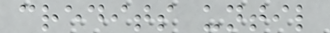credits until
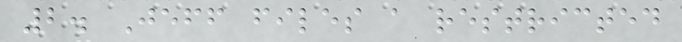2. Jeff files a restricted
